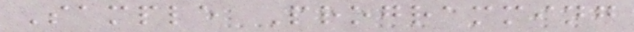Sample Programming
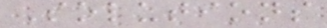Solutions
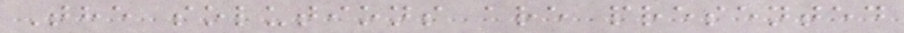The solutions are presented
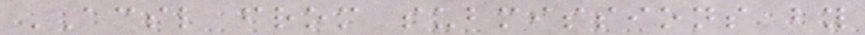ACSL from submissions by
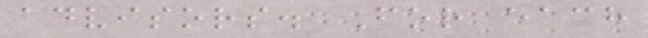advisors. For each
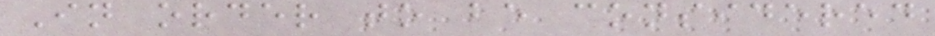In order to be considered
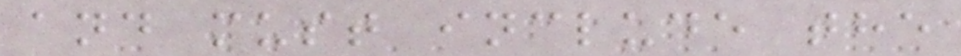and must include the
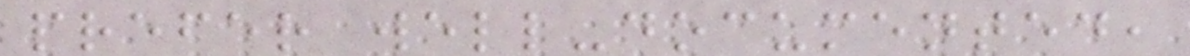prefer well-documented,
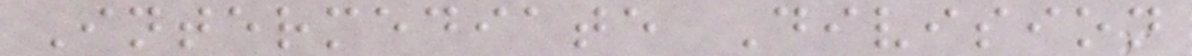Intermediate Division
